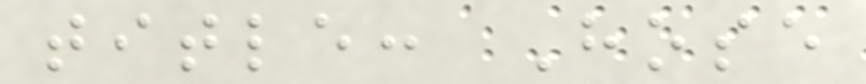title: Hose
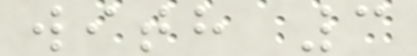with 3
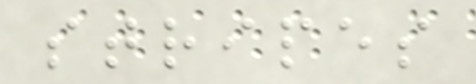stripes
